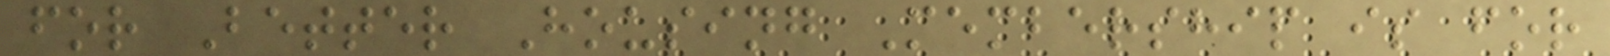for Better Housing Membership is for
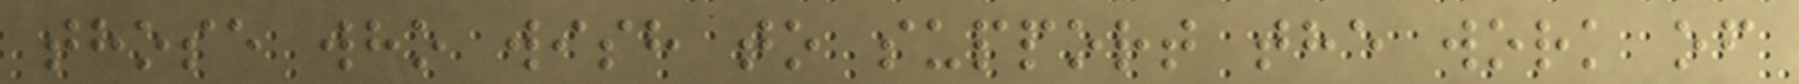those who wish to support the work of
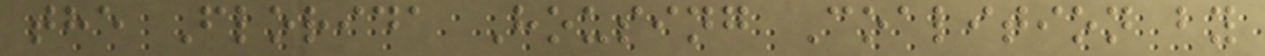the Florida Housing Coalition by
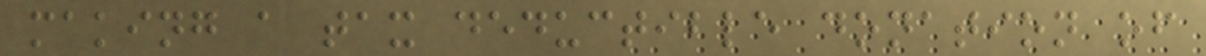making a tax deductible donation of
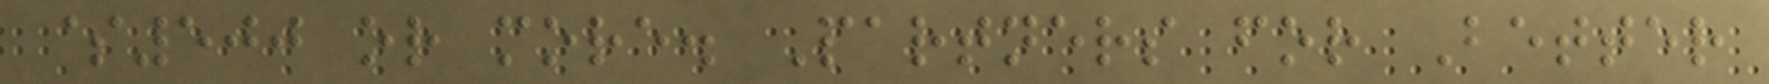$500 or more. Partners for Better
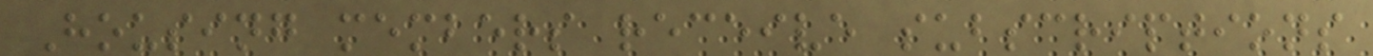Housing members receive subscriptions
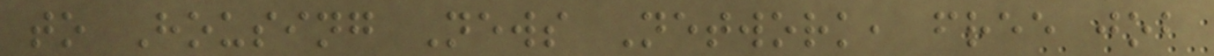to Housing News Network, free job
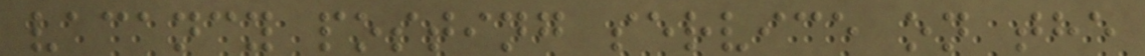vacancy posting service on the
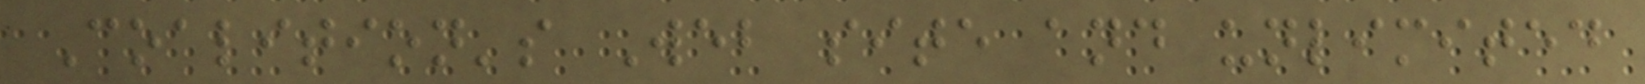Coalition's Web site and unlimited
